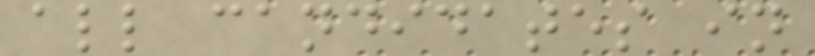all candidates in
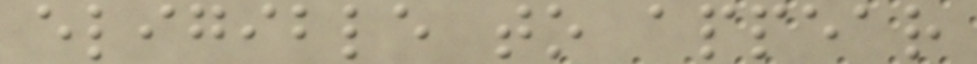eligible to appear
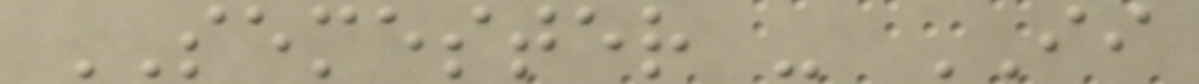SEMESTER - II
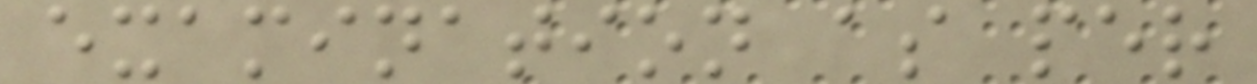examination as per
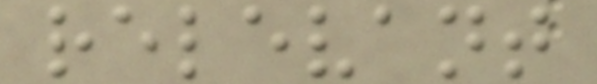relevant
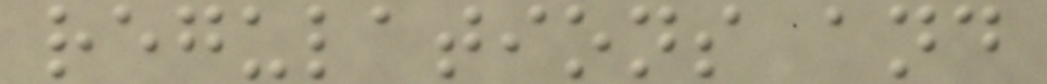regulations and
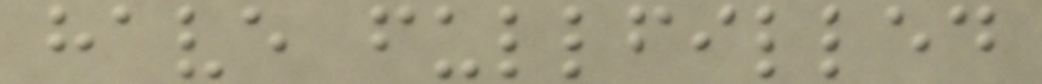have fullfilled
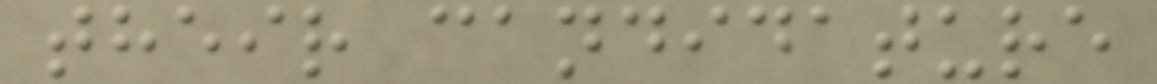their candidature
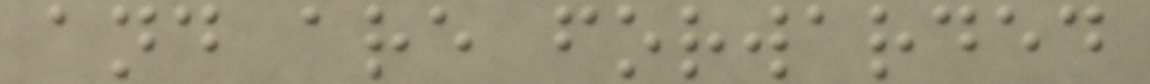and are forwarded
